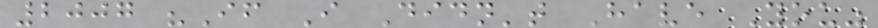2007 "If I Didn't Have You"
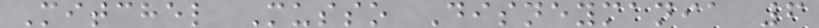Mitchel Musso Disneymania 6
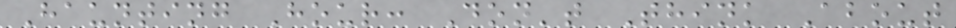Haunting Hour: Don't Think About
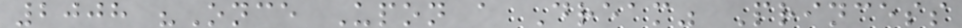2008 "Once Upon a Dream" Princess
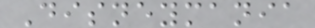Disneymania
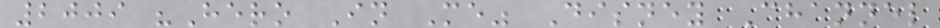2009 "Hero In Me" Disney Channel
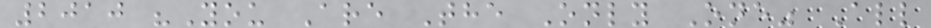2010 "You Are The Only One" All
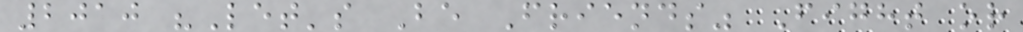2010 "Let's Be Friends" Fight or
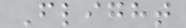Flight
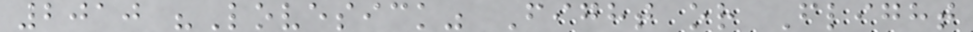2010 "Lovesick" Fight or Flight
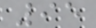95
